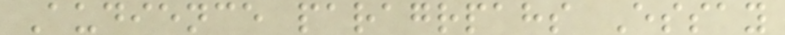Audience paragrpahs Essay
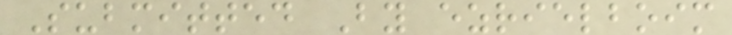Submitted By ezrielboim
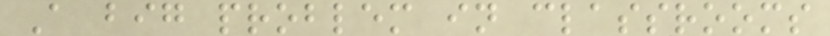A big problem in classrooms
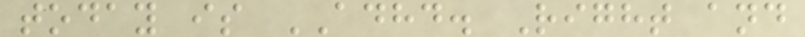today is ADHD. Right and
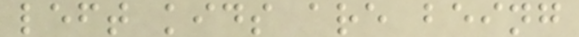left kids are being
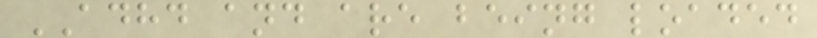ADHD and are being loaded
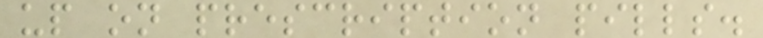up on prescription pills.
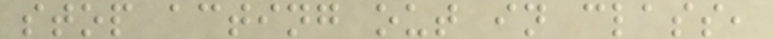stop acting out in class,
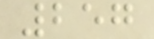257
